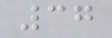37
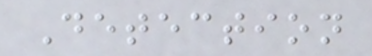Detection
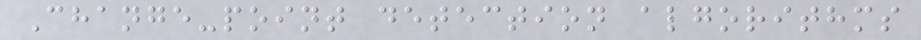Change-point detection algorithms
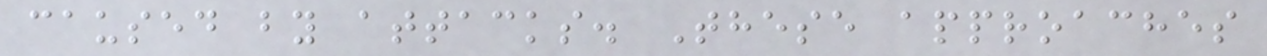caused by attacks. These approaches
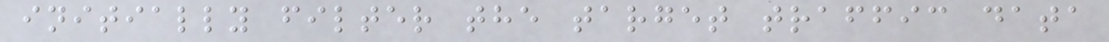initially filter the target traffic data
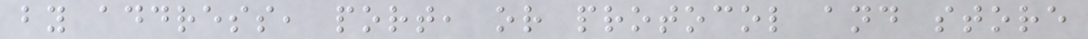by address, port, or protocol and store
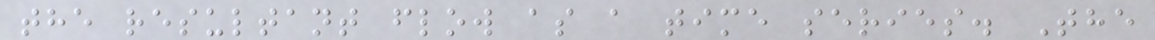the resultant flow as a time series. The
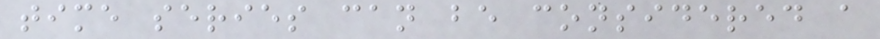time series can be considered a
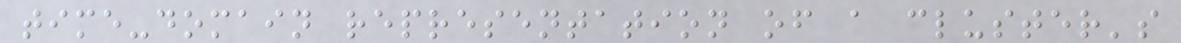time-domain representation of a cluster's
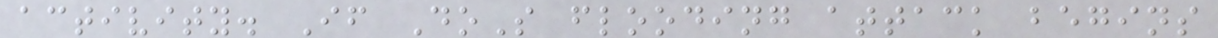activity. If DoS flooding attack begins
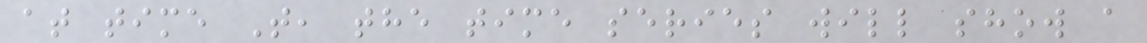at time T, the time series will show a
